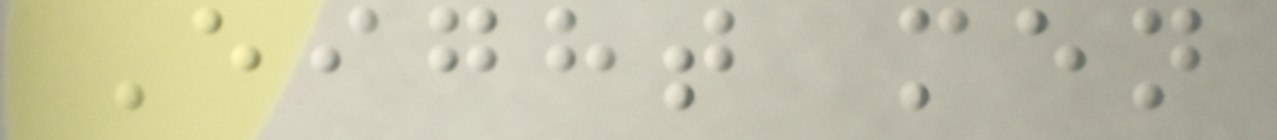Eight men
